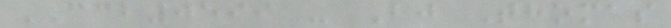CCB0599 - Bj Thomas
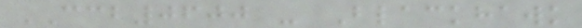CCB0600 - Blackhawk
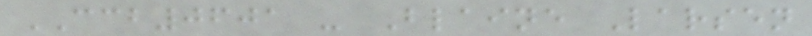CCB0601 - Blaine Larsen
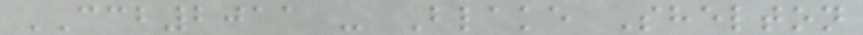CCB2011 - Blake Shelton
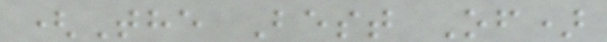(The Best Of)
